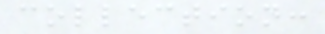collection:
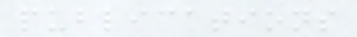publications
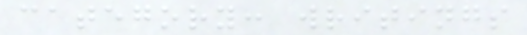category: writings
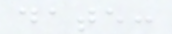date:
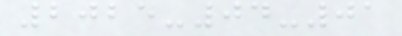2025-04-01
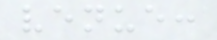venue:
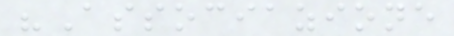"Associazione
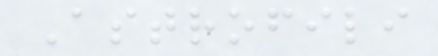Astrofili
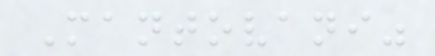Mantovani"
